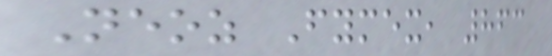Neoz Fymex, 863
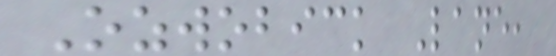Ozwobick Lane,
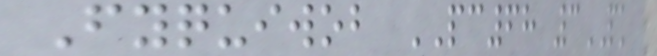Fyquiwob PC68 3PK
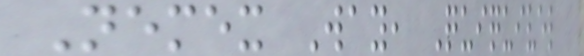Nemex Way, Quiquivel
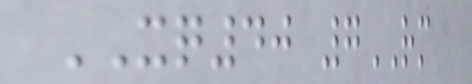XQ40 7RM
